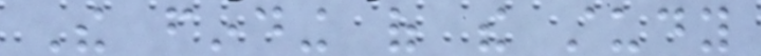The finding of the study
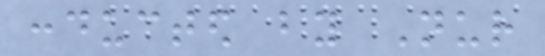conducted by Nur
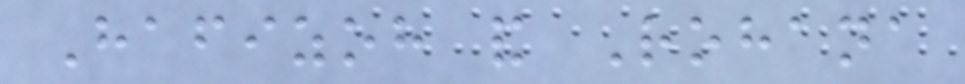Hafizoh and Rohana
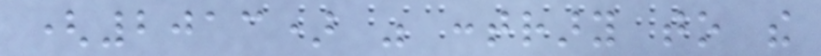(2013) was contrary to the
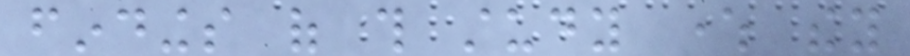findings of this study where they
